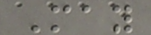May
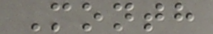Month
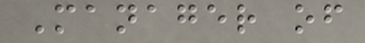Manager of
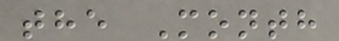the Month
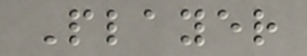Player
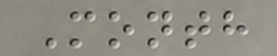Month
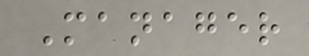Manager
